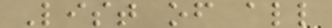List of all
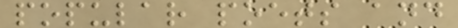popular poets and
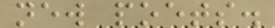new poets.
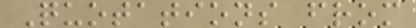Quotations from
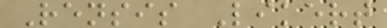Rensis Likert
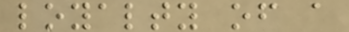loyalty of a
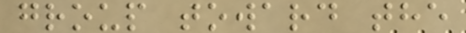group toward the
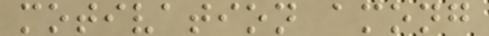motivation among
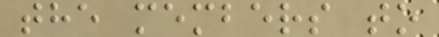the members to
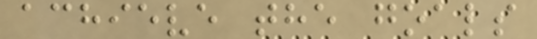achieve the goals
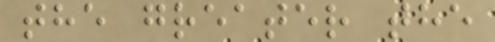the greater the
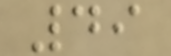49
